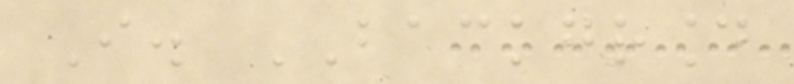I. BACKGROUND
